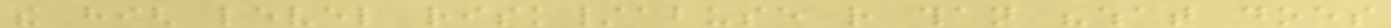the high level risk/abuse rather than "what does
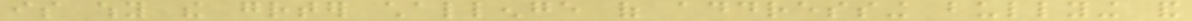is why the greater challenge of addressing bullying and
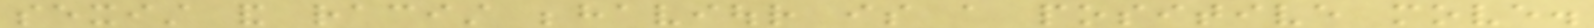sexist and racist behaviour is a positive move.
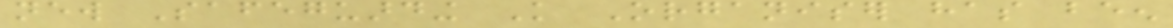new Safeguarding Knowledge Organiser has been
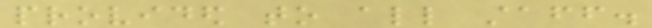provided to all staff.
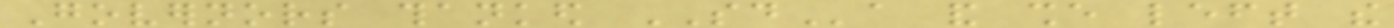Governors thanked SDa and she left the
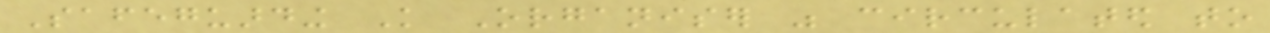Safeguarding Knowledge Organiser was circulated to
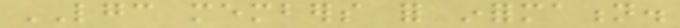LGC members for information.
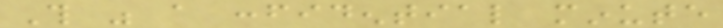This was a confidential minute
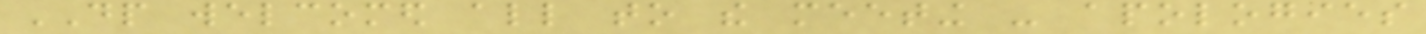DP welcomed all to the meeting - apologies
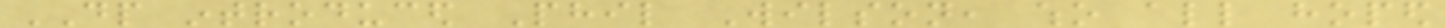DP introduced Phil Wilson, who all hoped
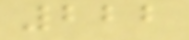222
